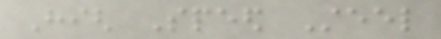High Speed Steel
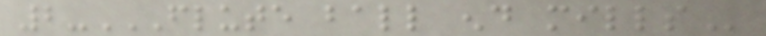2-FLUTE BALL END MILLS
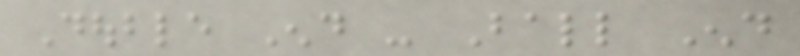Double End - Ball End
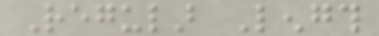Regular Length
